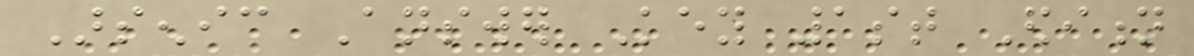Arsenic Answer Key 1st Edition
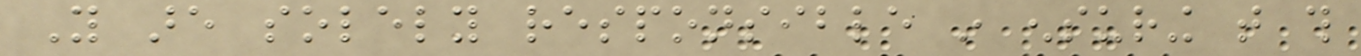You are solely responsible in ensuring that this
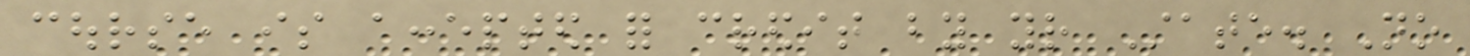course is accepted for credit by your State. No
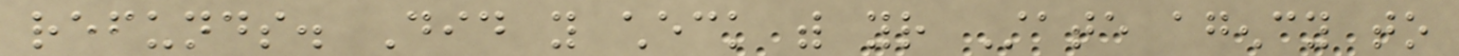refunds. Did you check with your State agency to
